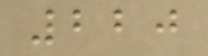220
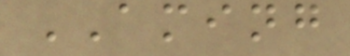AMING
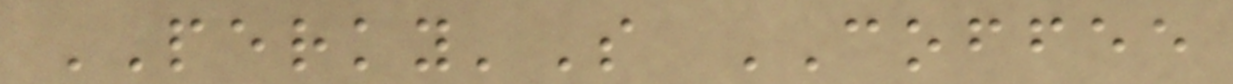PERKY'S COFFEE
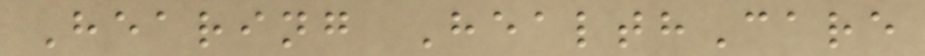Hearing HealthCare
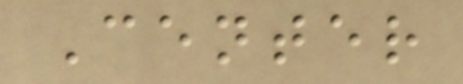Center
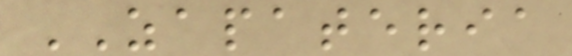ZAPATERIA
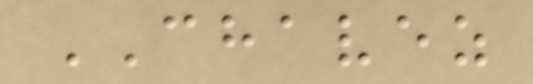CHAVEZ
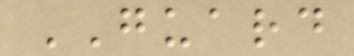GUARD
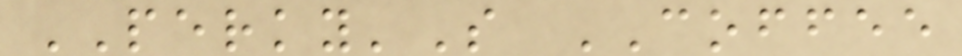PERKY'S COFFEE
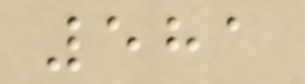581
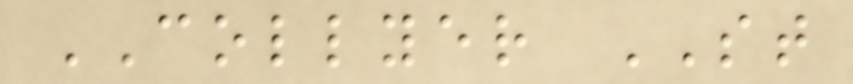COLLYER ST
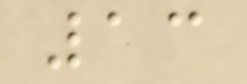13
